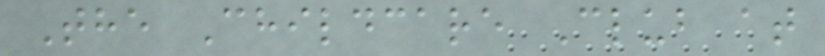The Childcare Club at
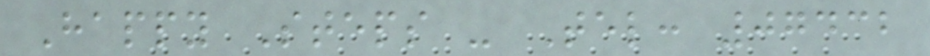Happy Steps - Tel: 07432
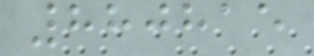880815
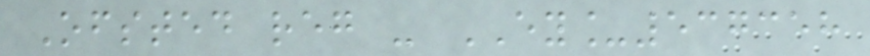Ofsted reg - EY_537358
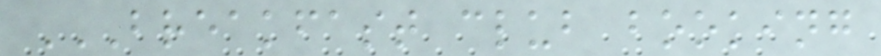BREAKFAST CLUB BOOKING
